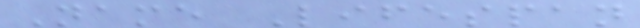Name Lifespan
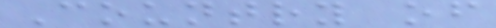Country of
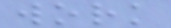work
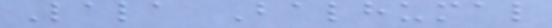Lala Balhumal
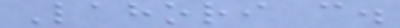Lahori c.
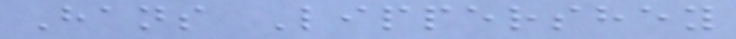Hans Lippershey
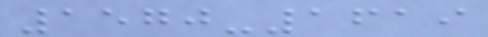1570-1619
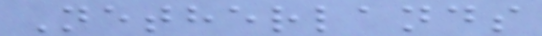Netherlands
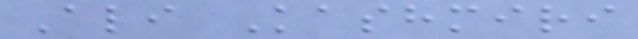Ali Kashmiri
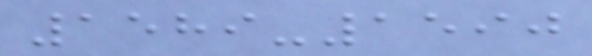1589-1590
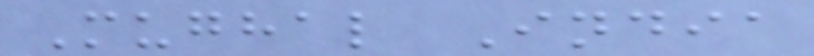Mughal India
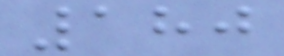180
